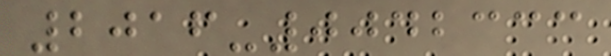2016-0042333
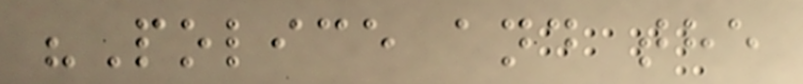"Police and the
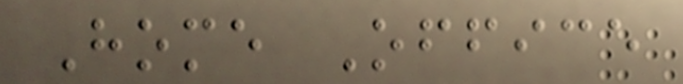Home Office
